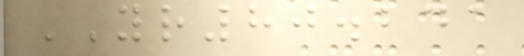YR80.241
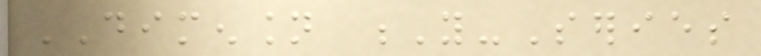DIMENSION Y-Series
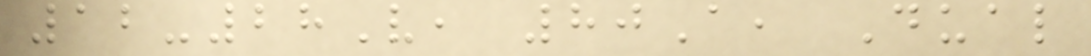12-28V, 80A, Dual
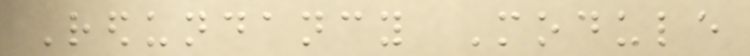Redundancy Module
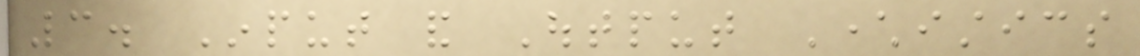3. Input and Output Characteristics
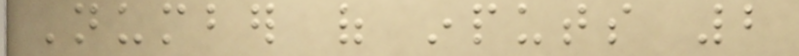Number of inputs 2
